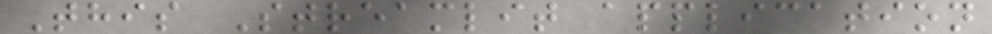This Streamlit application
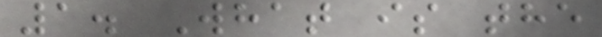1. What is the
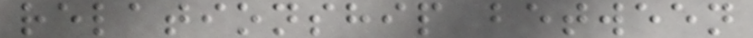relationship between
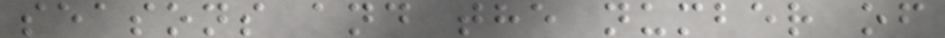seasons and the number of
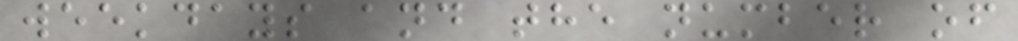weekdays and the number of
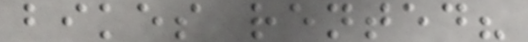bikes rented?
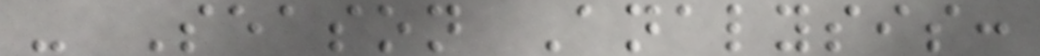- Season Analysis:
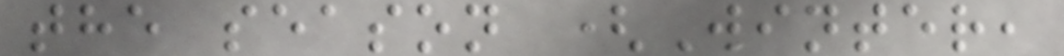the season (Winter,
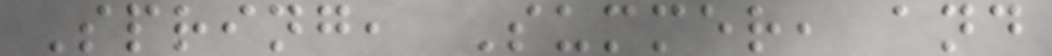Spring, Summer, and
